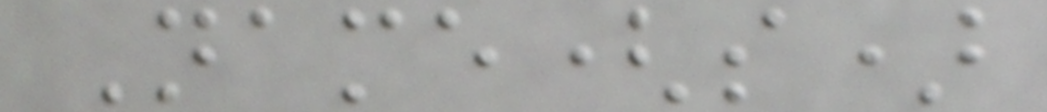Name(s)
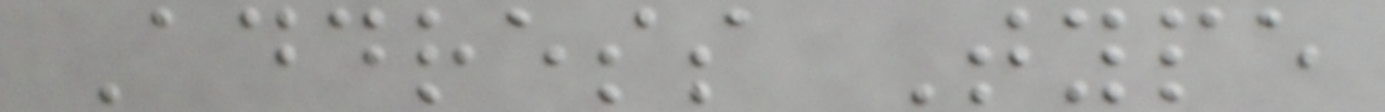Address Type
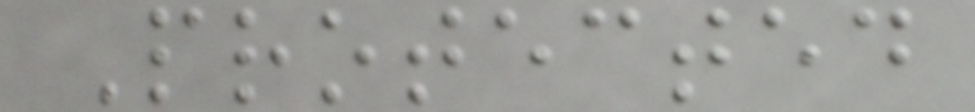Protected
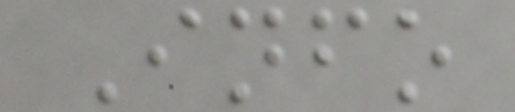Info
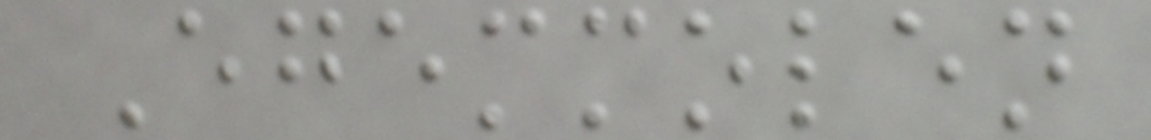Egemmolen
